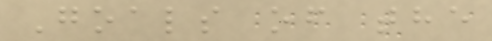Goals of the
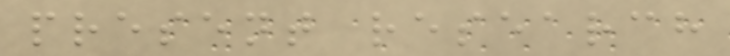present research
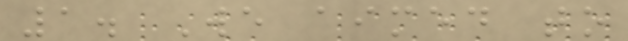1. We aimed to
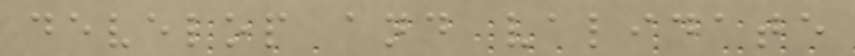develop and validate
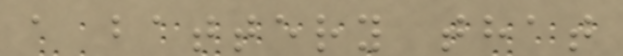a battery that
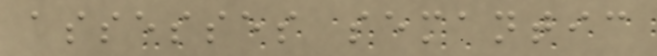assesses semantic
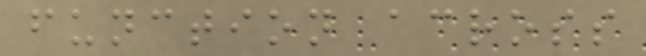function across
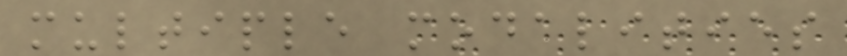multiple modalities
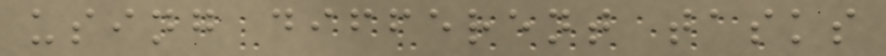using different tasks
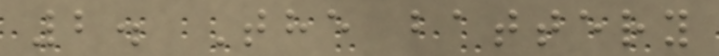2. The battery
